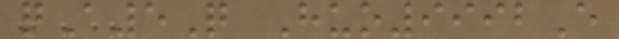qA5Q Huo9992E
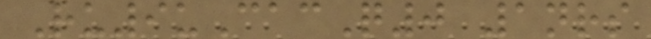Ru9uCacQ0 1nrs
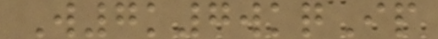W7k7wkqIp
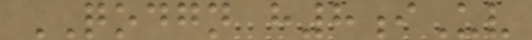QODGN h8iUv
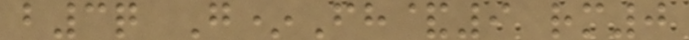b3q G*Fh&9 rm0
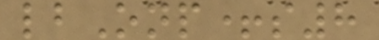lbOnp+s8
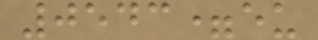0543=eu
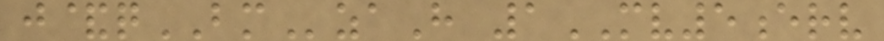j&qBMzaH 1MV5erv
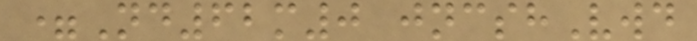=Nd62m0 jncshVwd
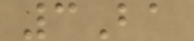3Ba
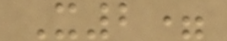X2=
